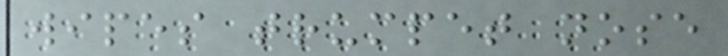wipes trumpet nose
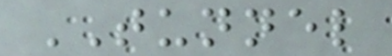TUNNEL
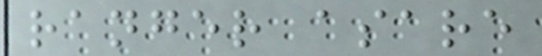ranger asare
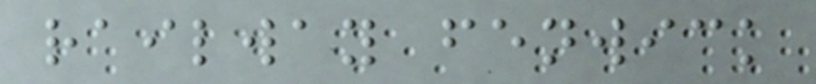railway fenwick
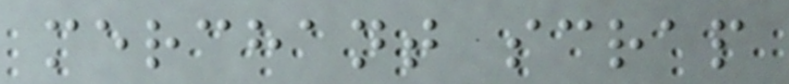merchant scrap
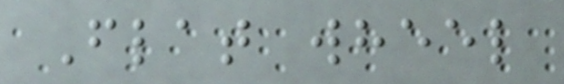Flat wheel
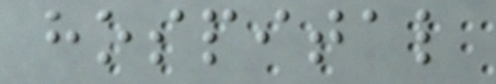hospital
